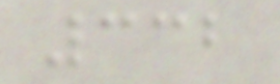332
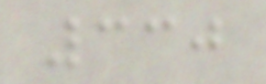330
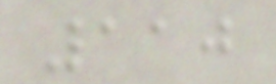110
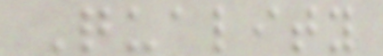Quality
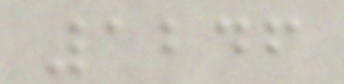1246
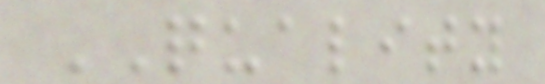QUALITY
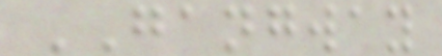GANGWAY
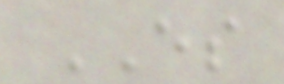ES
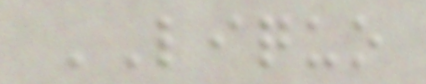LIQUO
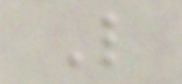L
